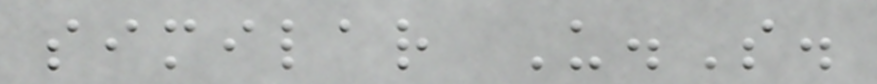similar U.S.
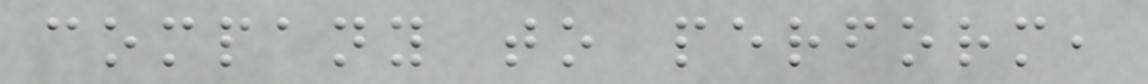company to perform,
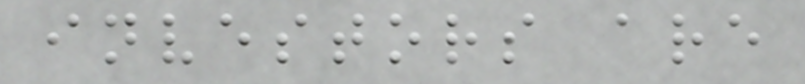investors are
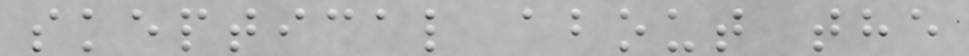skeptical about the
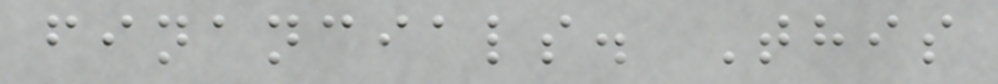financials. This
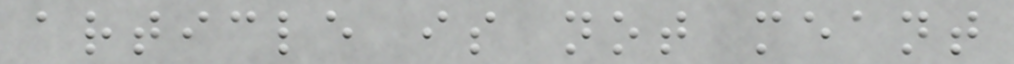article is not meant
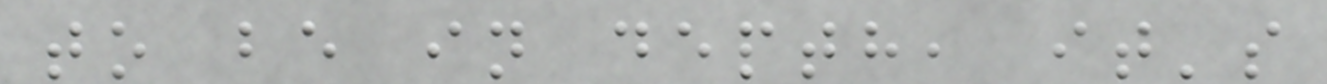to be in depth, it's
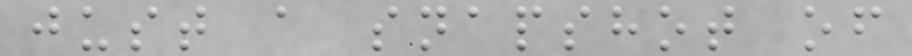just a snapshot of
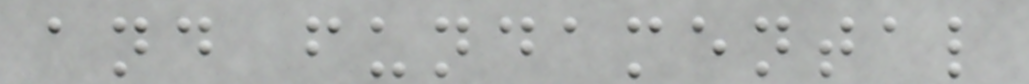and fundamental
